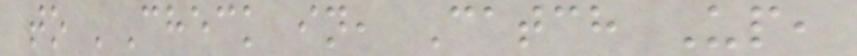to 'Check in, Catch Up,
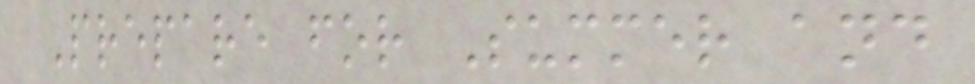Prepare for Summer and
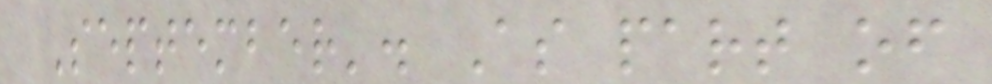September'. As part of
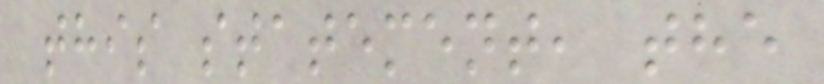this statement, the
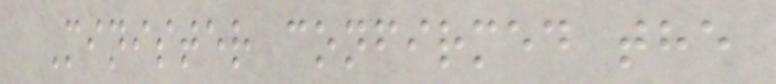Minister confirmed the
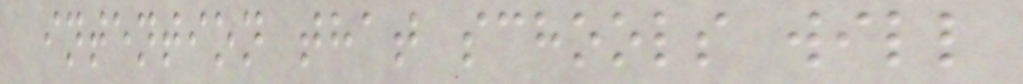intention that schools will
